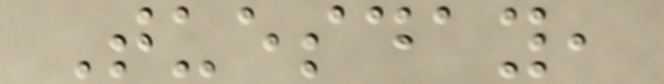Tuesday,
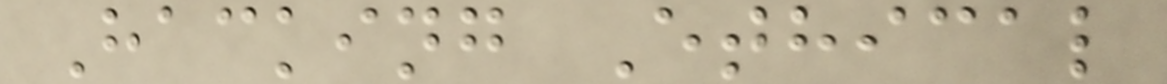Hacking Ethical
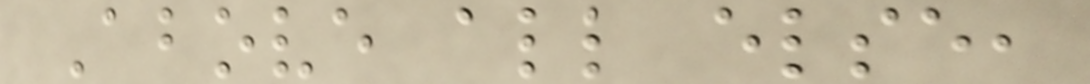Above all else,
